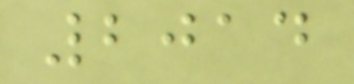2014
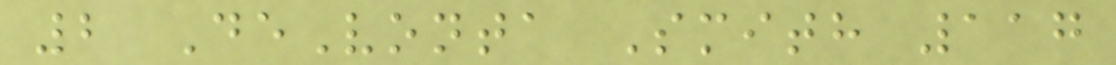2 DeVonta Smith 117
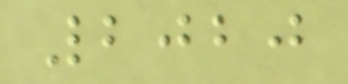2020
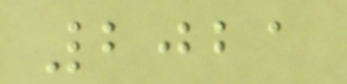2021
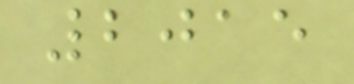2015
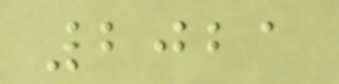2021
